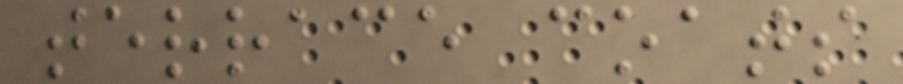terrace coats
